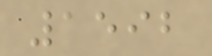1592
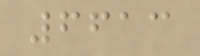6613
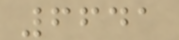6641
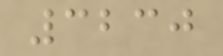3230
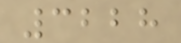3228
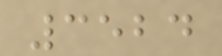3524
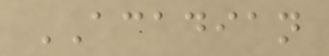ACADIAN
